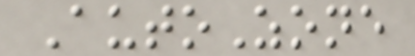AutoZone
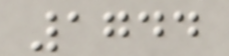1744
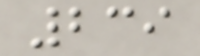239
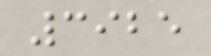3925
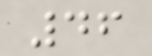46
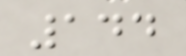144
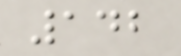142
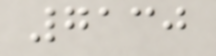7130
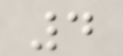4
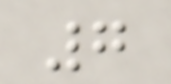7
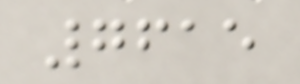7615
